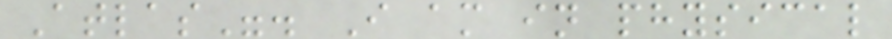Atlas". I am in physical
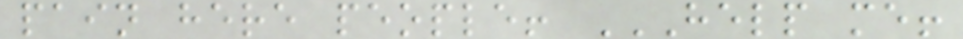pain here people! HELP ME!
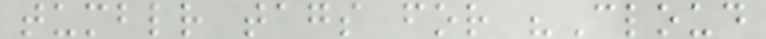tumblr tags for "Cloud
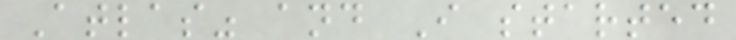Atlas" and I started
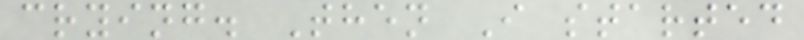crying. Then I started
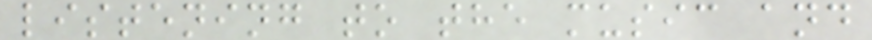listening to the music and
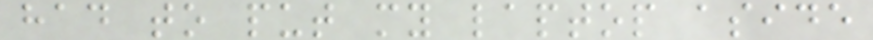had to put my laptop aside
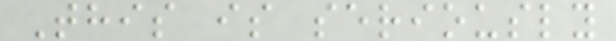This is seriously
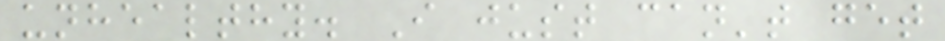unhealthy. I just can't get
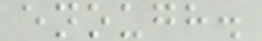enough.
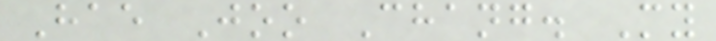Hae Joo Chang. My
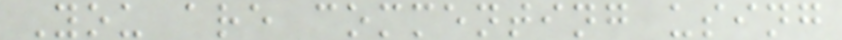You are commenting using
